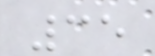35
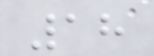18
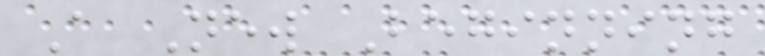A New Beginning
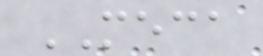MECA
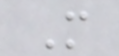M
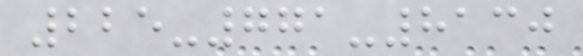225-771-8130
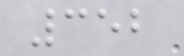352
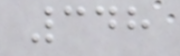348
